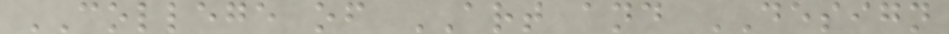COLLEGE of ART and DESIGN
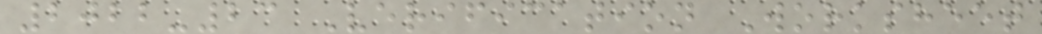2022-23 Verification Worksheet
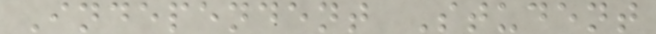Independent Student
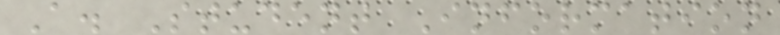A. Student Information
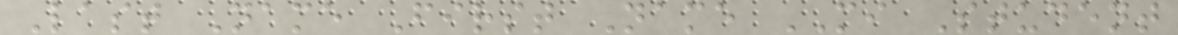Last Name First Name MI Student
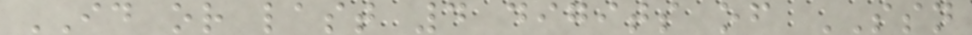ID or last 4 digits of SSN
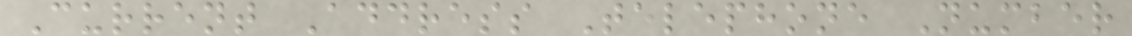Current Address Telephone Number
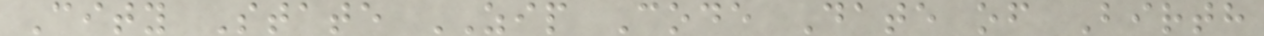City State ZIP Code Date of Birth
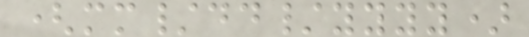(mm/dd/yyyy)
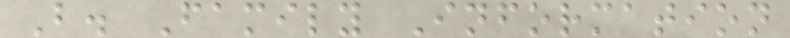B. Family Information
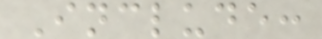Include:
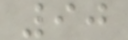90
